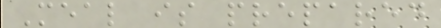Meal is prepared
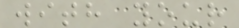with your
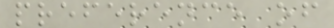preference of
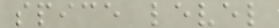spice level
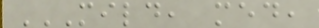MILD, MED,
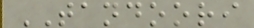TANDOORI
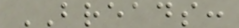BREADS:
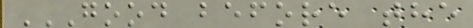GOOD BEFORE THE
